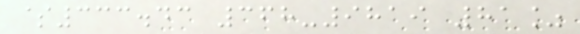$333.43 368-9819 81%
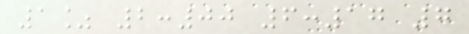1% 2:00 6:17 7
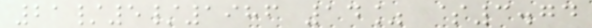21/5/1986 14% $3.74
